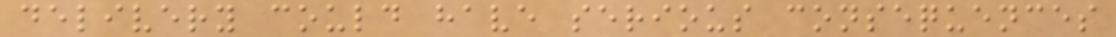delivery could have serious consequences
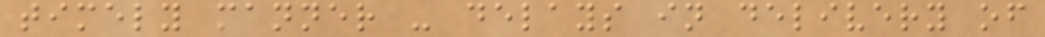timely manner - delays in delivery of
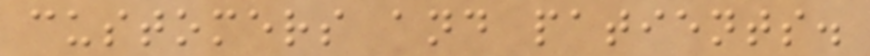customers and patients.
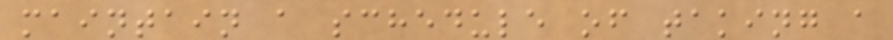maintain a schedule of taking a
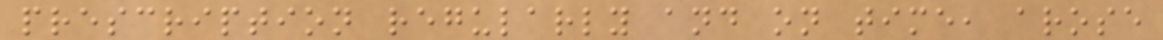prescription regularly and on time, arose
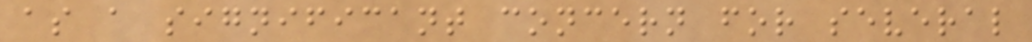as a significant concern for several
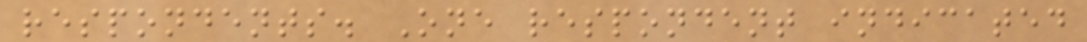respondents. One respondent indicated
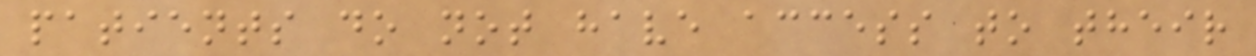patients do not have access to their
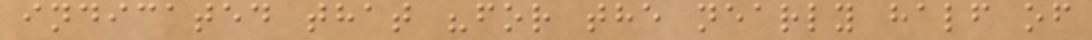indicated that "for the nearly half of
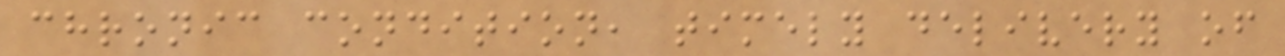chronic condition, timely delivery of
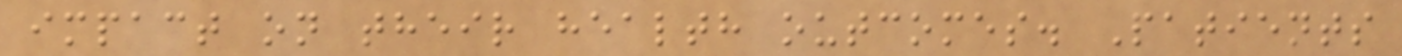impact on their health outcomes. Patients
